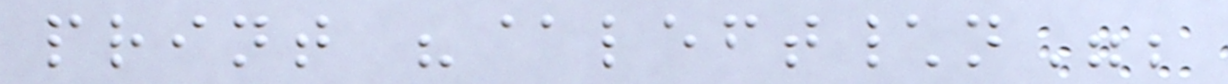print "@left\n";
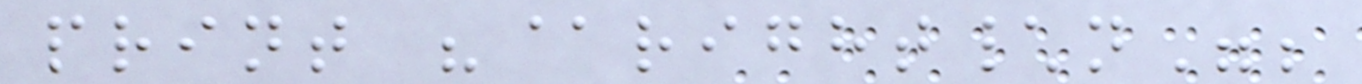print "@right\n";
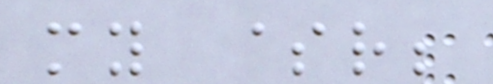my $r;
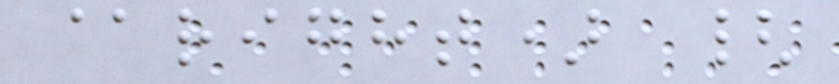@right) {
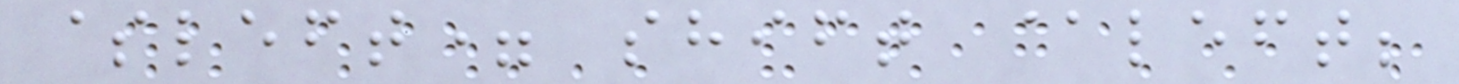$left= shift @left;
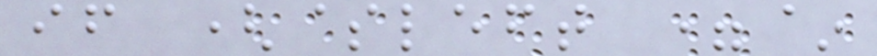if ($left =~
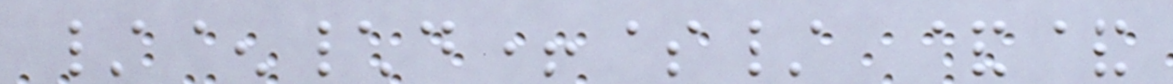/^\d+$/ &&
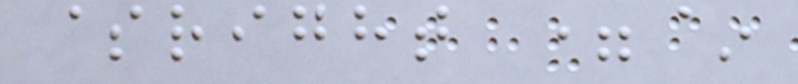$right =~
